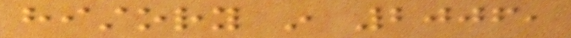history in 2006,
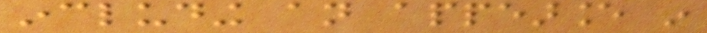including an appearance in
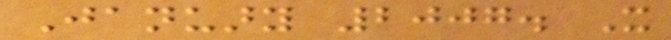January 2007. It
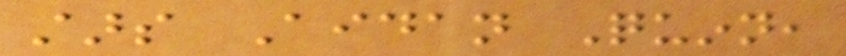stars Aidan Quinn,
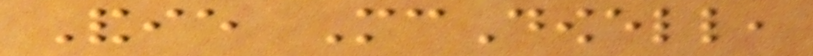Andie McDowell,
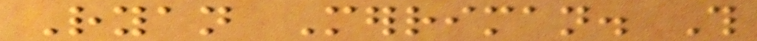Ryan Merriman. This
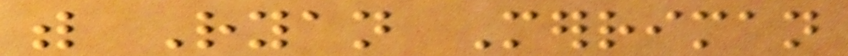with Ryan Merriman
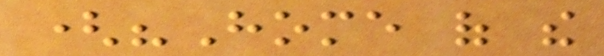("Home of the
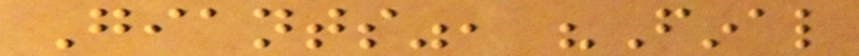Giants", "Final
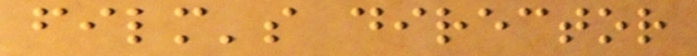film's director
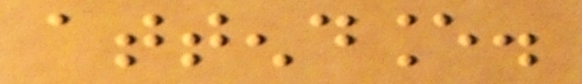attendance.
